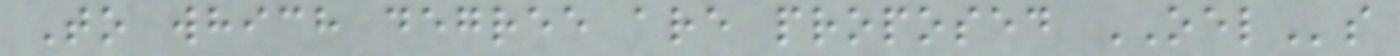To which degree are proposed OELs
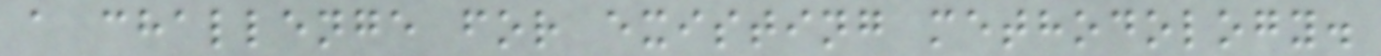a challenge for existing methodology.
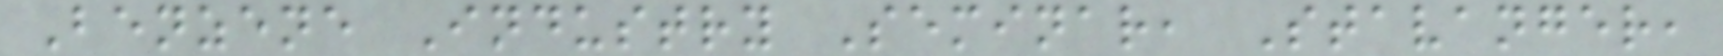Benzene Industry Seminar, Stavanger,
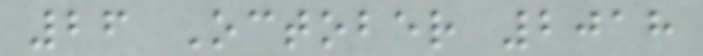26 October 2018
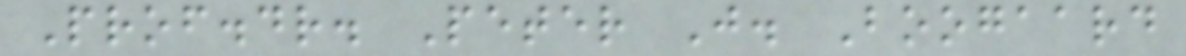Prof.dr. Peter J. Boogaard
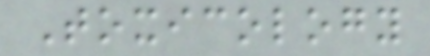Toxicology
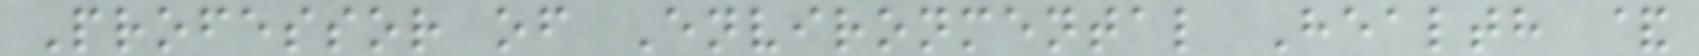Professor of Environmental Health &
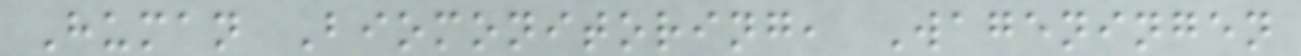Human Biomonitoring, Wageningen
